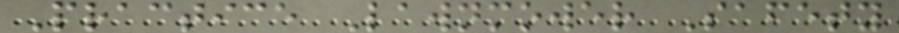Practice Lawnmower Safety
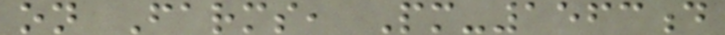on Farms, Pm-1563d
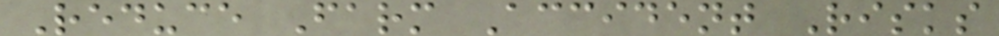Reduce Farm Accident Risks
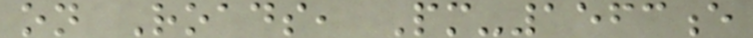on Roads, Pm-1563e
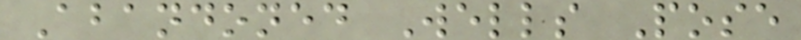Abandoned Wells Pose
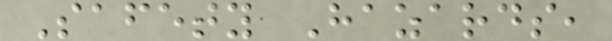Safety Hazards,
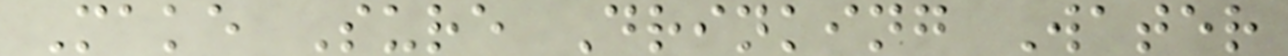Make Sure Drinking Water
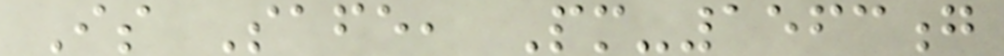Is Safe, Pm-1563g
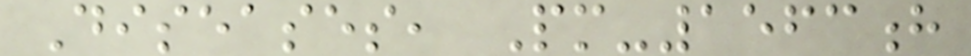Diseases, Pm-1563h
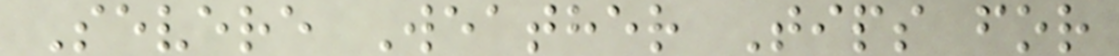Severe Weather Tips for
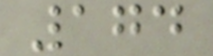174
